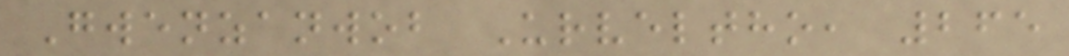Gwenzanwob Urveltho, 265
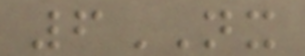6NX
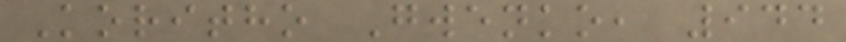Koritho Gwenko, 944
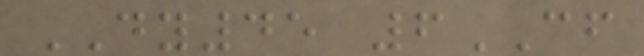DY45 6CF
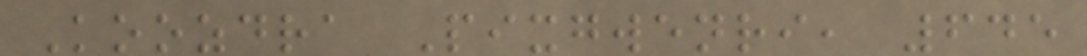Koozdra Pixgwenri, 645
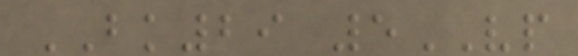BK29 5VP
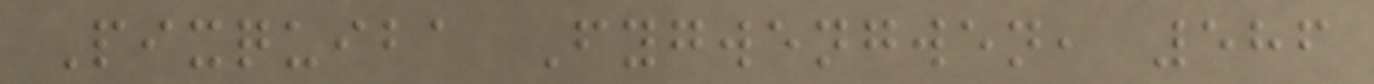Pixquiba Fygwengwen, 586
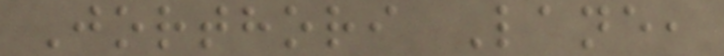Jorthori Lane,
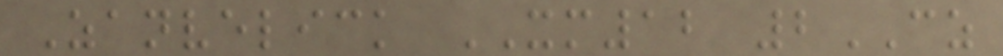Zanvelick XM12 2CZ
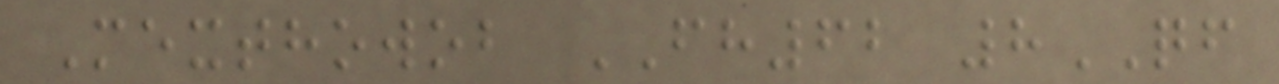Mexthowob FH62 8QF
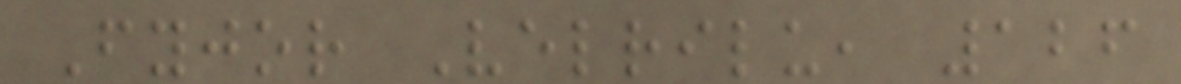Fyjor Velrilu, 126
